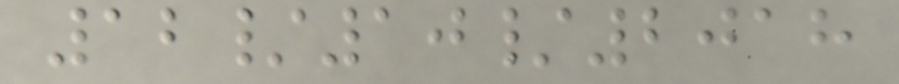12/10/2018
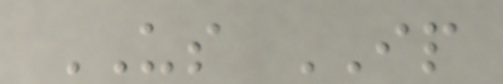US IP
